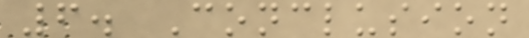6. Conclusion
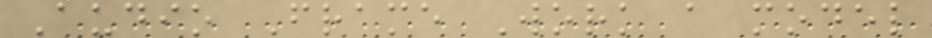Audio Frame Work a model
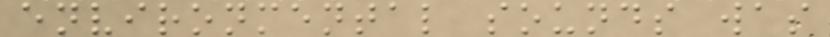environmental sounds was
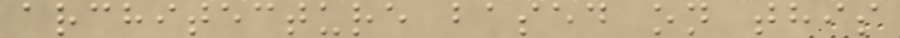architecture based on this
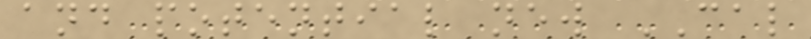and potential new CAL
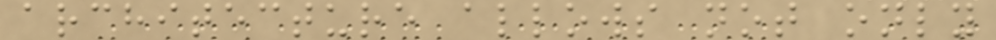architecture allows not only
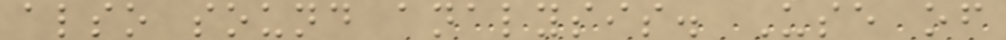also sound analysis. Use of
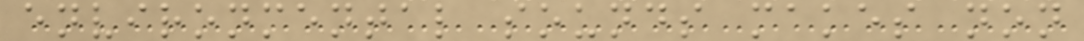environmental sounds makes non
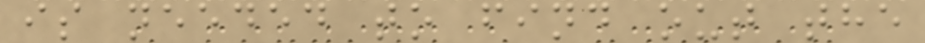is needed to find out the
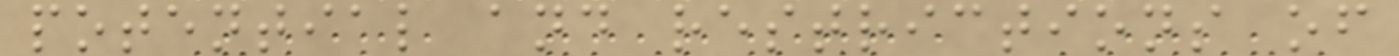potential and restrictions of
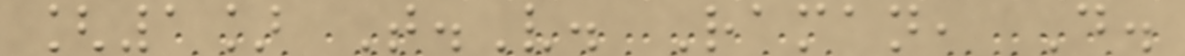[1] T.V. Raman, D.
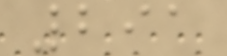291
